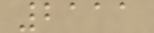2111
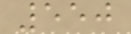550
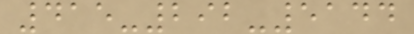415-292-5144
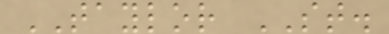TAYLOR ST.
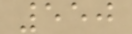550
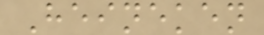Heineken
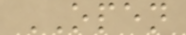OPEN
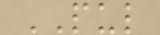PUL
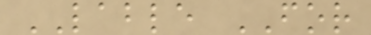LABLE FOR
